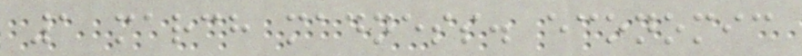1 march madness. economic
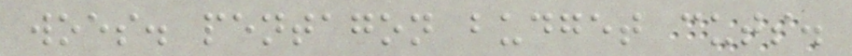woes. pentagon budget cuts.
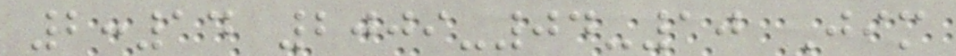2:14 2009-04-10 Jim
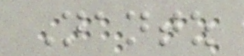Nantz
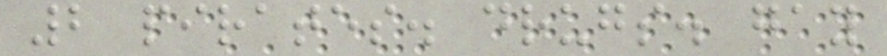2 pirates. drugs. gay
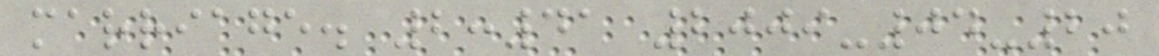marriage. 2:41 2009-04-20
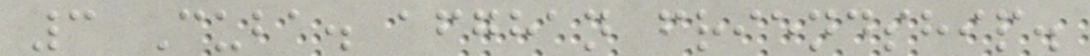3 Cuba. afghan friendship.
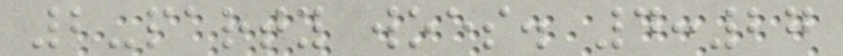2-party woes. 4:27
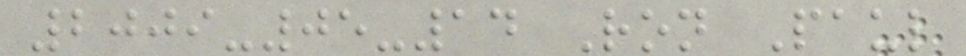2009-05-14 Ron Paul
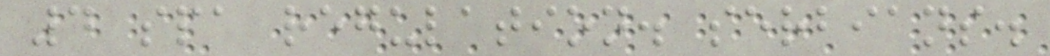4 spa regulation. serbians.
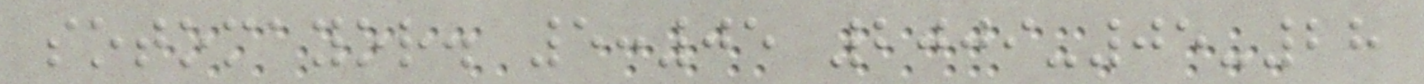sotomayor. 5:05 2009-05-28
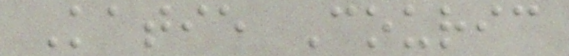Katie Couric
